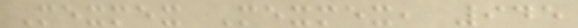Mexmex Mexmex, 945
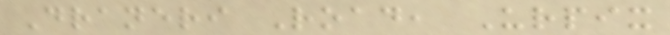Draneri Road, Urpix
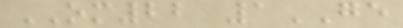OM22 1GE
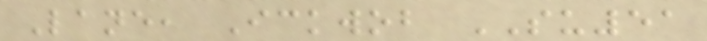Lane, Ickwob SU51
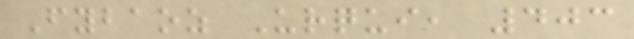Fybaoz Urqui, 403
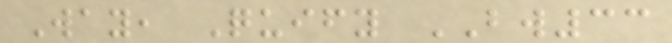Way, Quify BW33
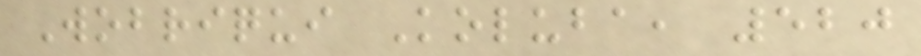Wobriqui Koluba, 520
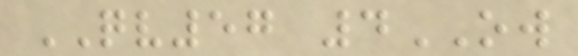QV57 4OW
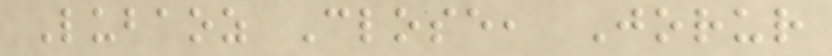Lubaoz Close, Jorur
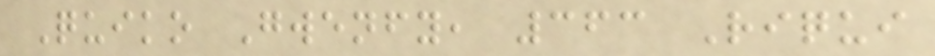Quiko Gwenfy, 363 Riqui
